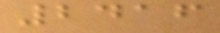2416
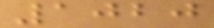1020
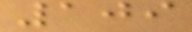109
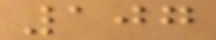107
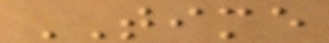TIME
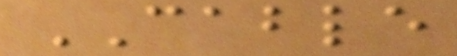CABLE
